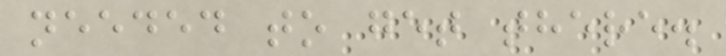needed to get there.
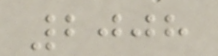2008
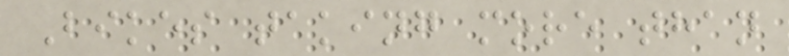Bikes taking more than
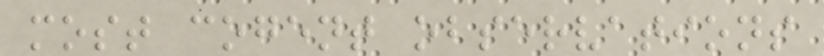most cogent observations
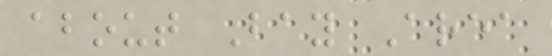about Bay Area
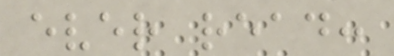ever read:
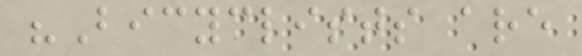"Bicyclists are
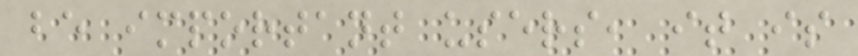be important users, it is
